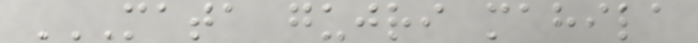MATA GUJRI MAHILA
